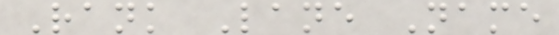Rank Lane Name
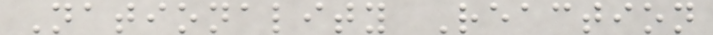Nationality Reaction
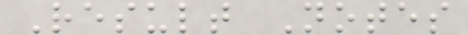Result Notes
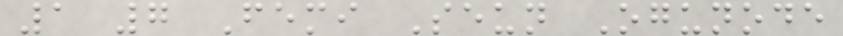1 7 Femi Seun Ogunode
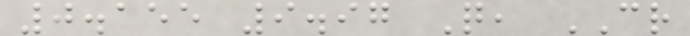0.155 9.97 Q, CR
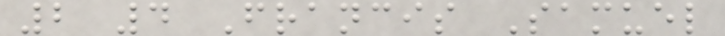2 4 Francis Samuel
